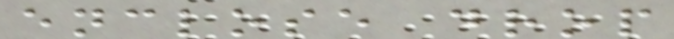enclose drop
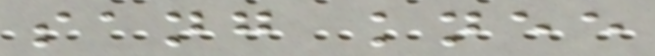sang knee
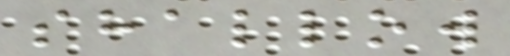shallow
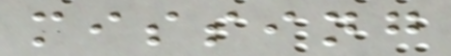missing
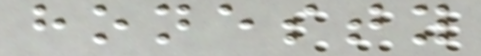honesty
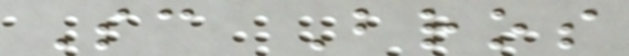Sc Bros
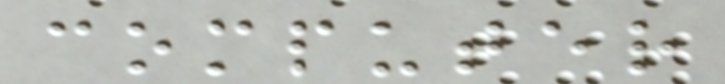computer
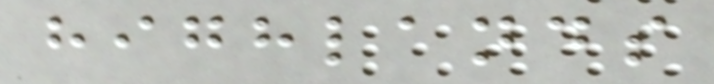highlands
